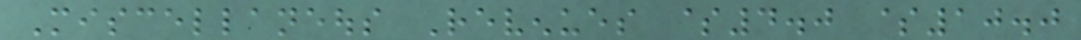Miscellaneous Revenues $4.0 $10.0
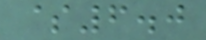$6.0
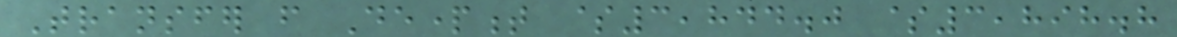Transfer from Department $3,844.0 $3,898.8
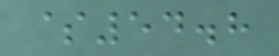$54.8
